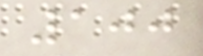100
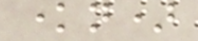known)
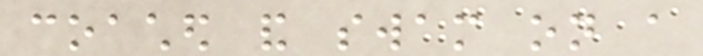coached and swam on a
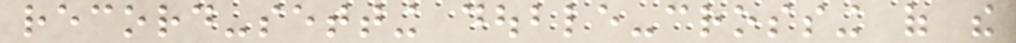record-setting double-crossing of the
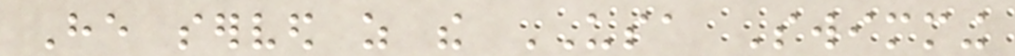He served as the USA Swimming
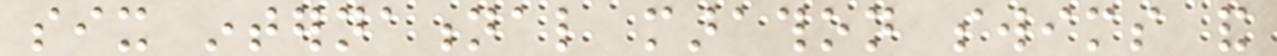six international marathon swims and
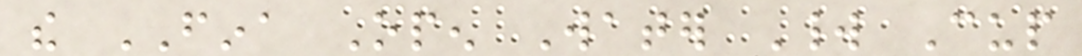the FINA Open Water World Cup
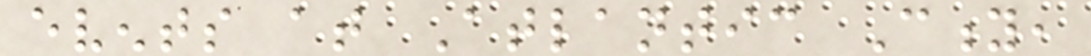events at Atlantic City,
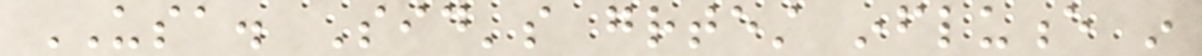USA. Sid's greatest influence in
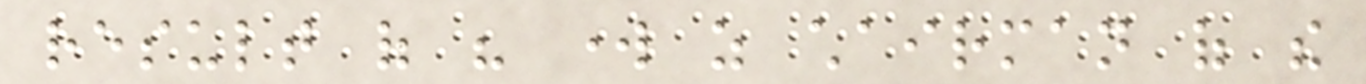result of his work as chairman of the
